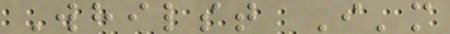Whilst I'm
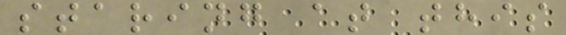staring at this
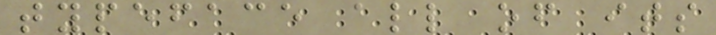typeface all of its
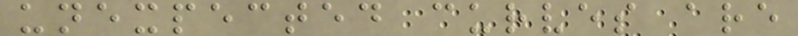unexpected curves are
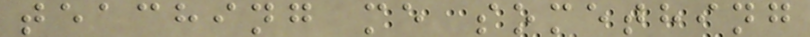teaching me something
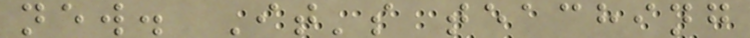new. It's teaching
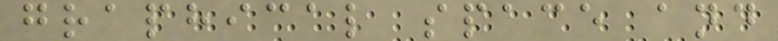graphical space and
